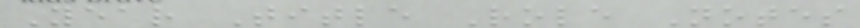Year Title Role Notes
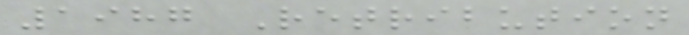1987 Retribution
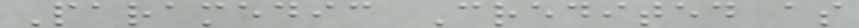Paramedic Credited as
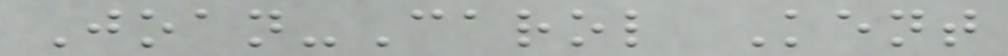Joan-Carol Kent
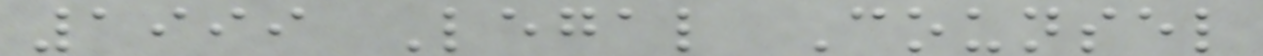1999 Legal Counsel
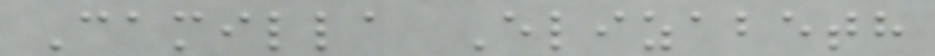Camilla Elizabeth
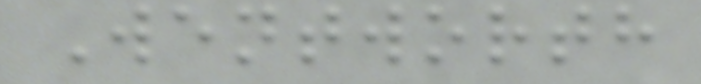Wentworth
